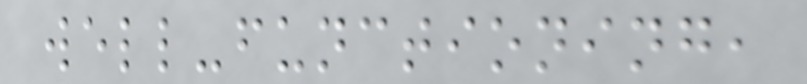well-functioning,
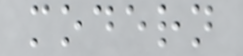modern
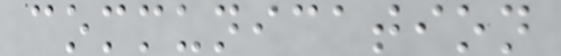communication
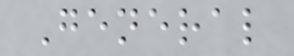General
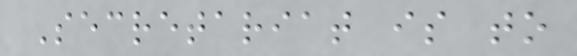Secretariat is to
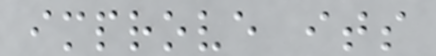improve its
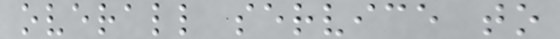overall service to
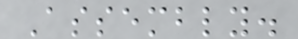Assembly.
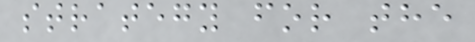strategy for the
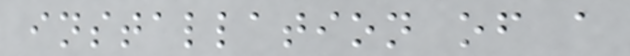installation of a
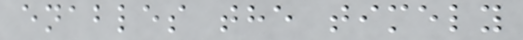enables the timely
